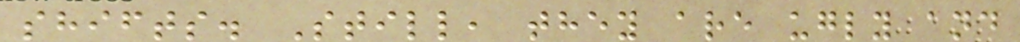shifts. Still, they are ugly and
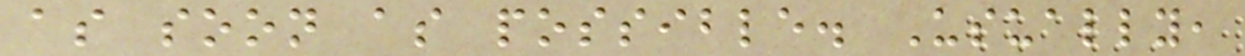as soon as possible. Usually,
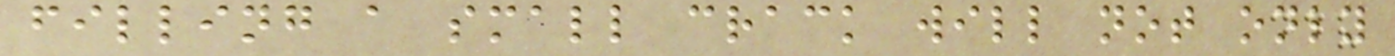filling a small crack will not only
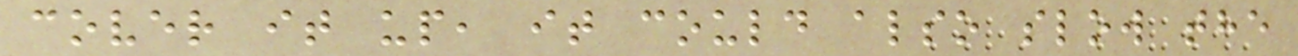cover it up, it could also slow the
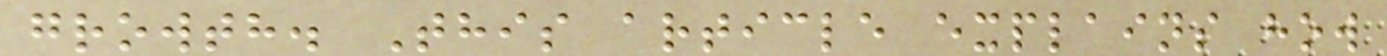growth. This article explains how
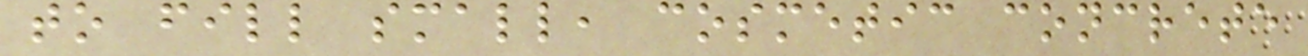to fill small, cosmetic concrete
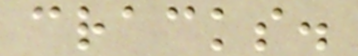cracks.
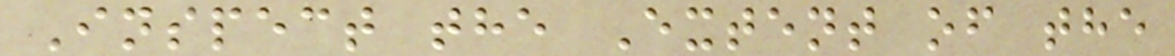Inspect the Extent of the
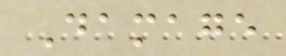Damage
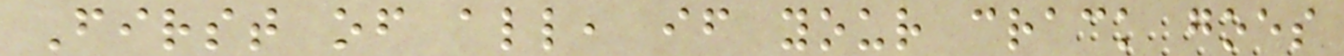First of all, if your crack goes
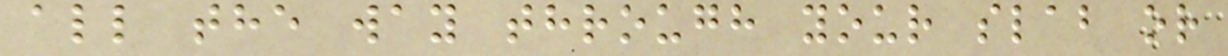all the way through your slab or
